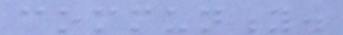community.
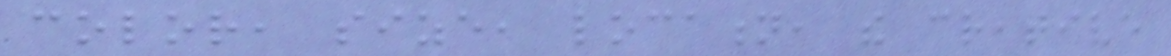color, size, location, the creative
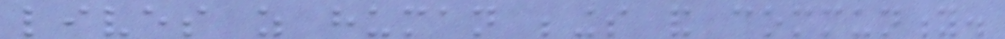lives as human beings and community.
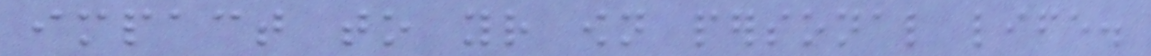impact to your own personal life.
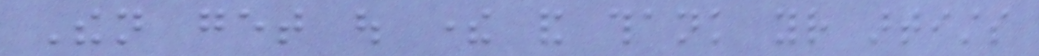Then get out there and thank your artists
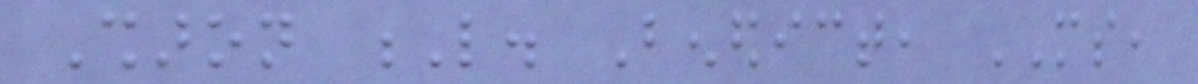Sharon L. Benedict, MS,
